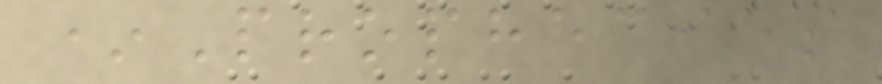*Prophecies
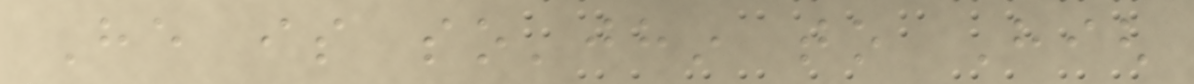He is so'jhin to High
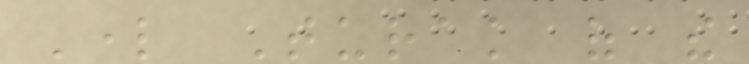Lord Turak of the
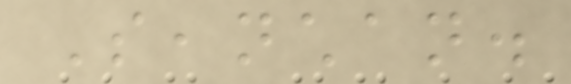Seanchan.
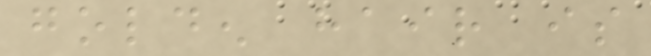golden hair is
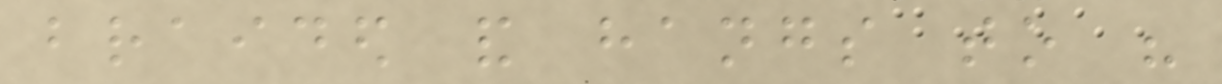braided and hangs to his
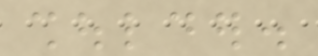shoulder.
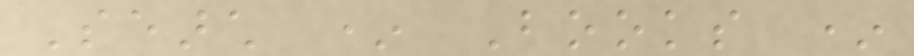Search * Books *
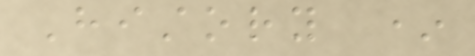History *
